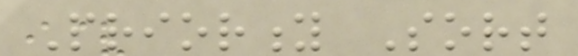Priority Sort
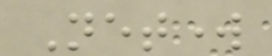Network
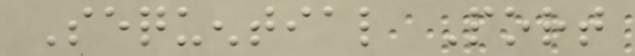Sequential Port
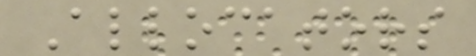Allocators
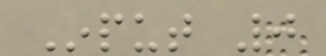Input 0
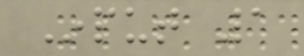Input 1
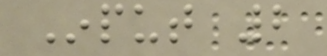Input 2
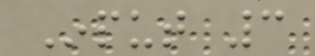Input 3
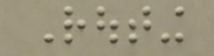Routing
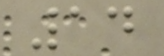14
